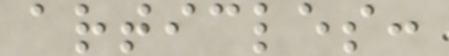articles:
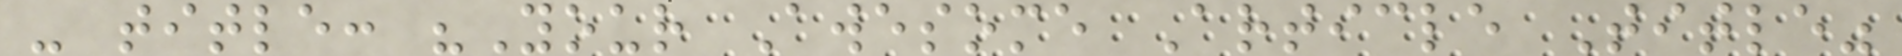- title: "Your Awesome Article Title"
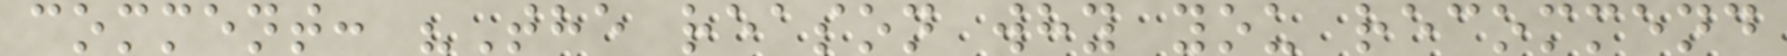comment: "The reason why you recommend
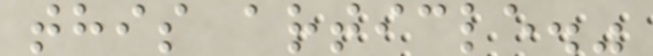this article."
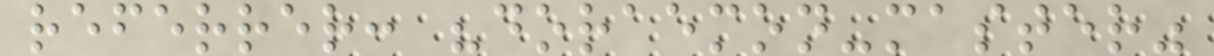referrer: "doraemon-master"
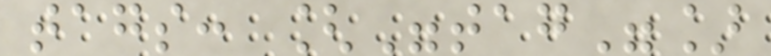tags: ["tag"]
